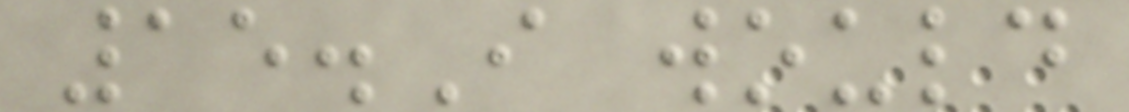15.I would
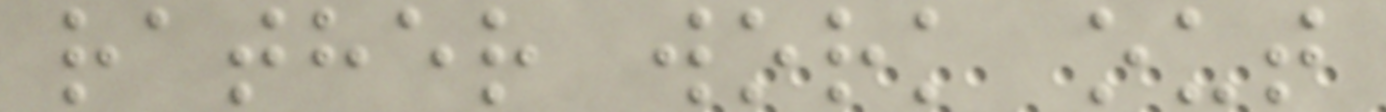rather work out
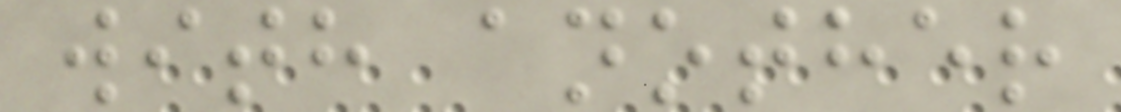with another
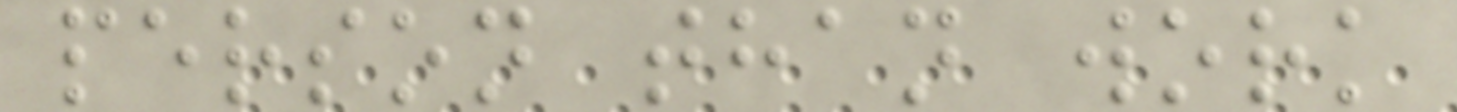person than work
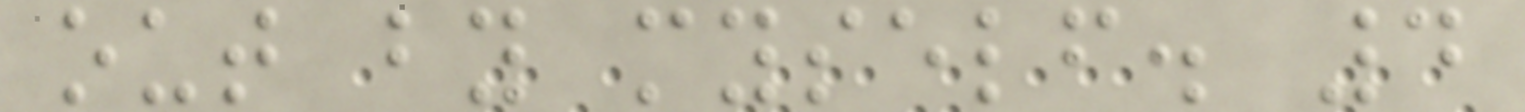out by myself. 4
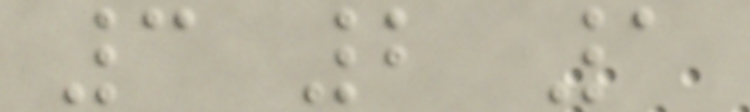3 2 1
